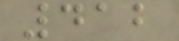412
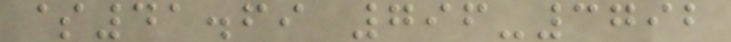$41.69 796-3792
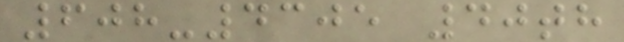608-4305 40th
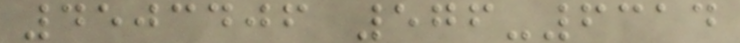4503406 576-6314
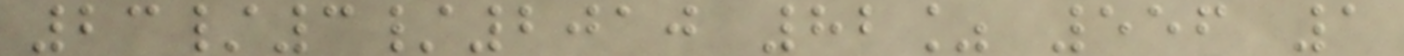23/3/2010 82% 556 1
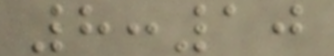8:10
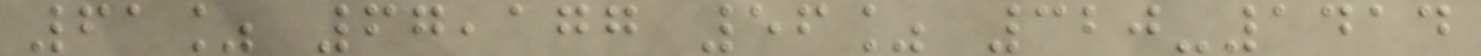61% 67,177 56% 320-1414
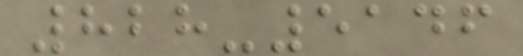828-5146
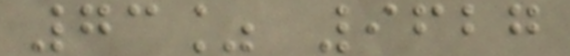73% 9627
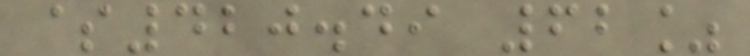$420.49 62%
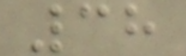38
